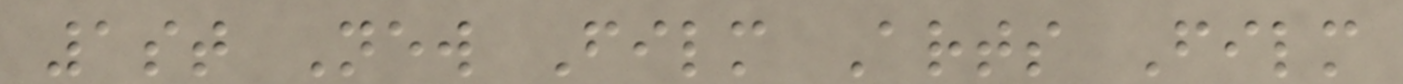1st New Film Arts Film
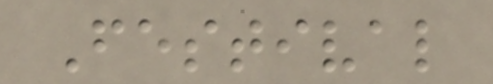Festival
